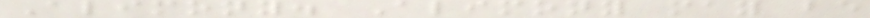Alimony. Alimony may be
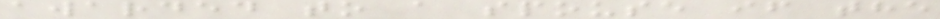awarded to a spouse if the
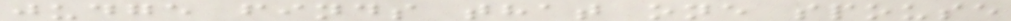judge finds that one spouse
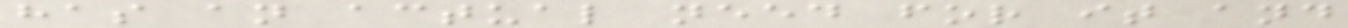has an actual need for it and
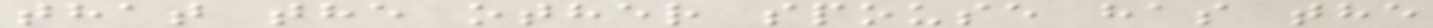that the other spouse has the
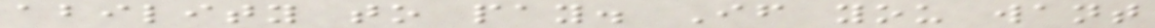ability to pay. If you want
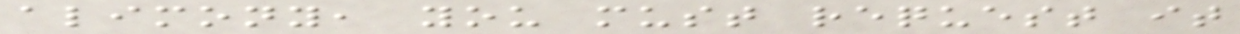alimony, you must request it
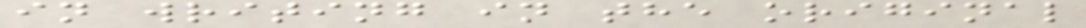in writing in the original
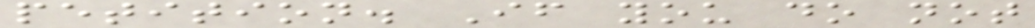petition. If you do not
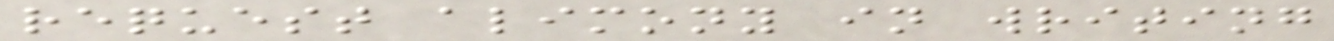request alimony in writing
